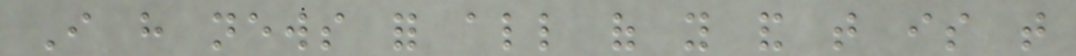I have news for all of you and that is that
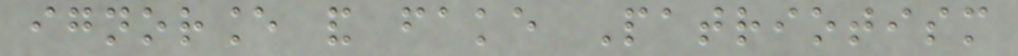ignorance and fake Patriotism
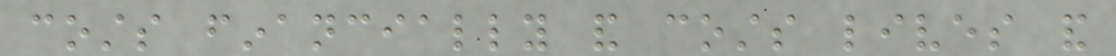costs financially and costs lives and
